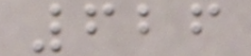626
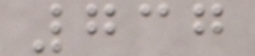737
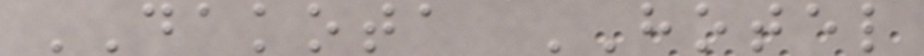DAKOTA HOTEL
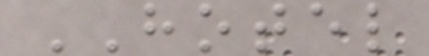HOTEL
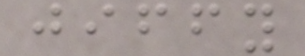jiffy
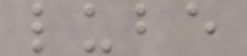lube
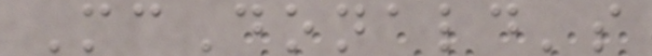McDonald's
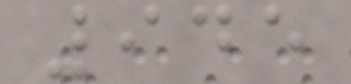945
